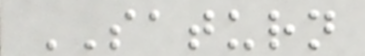SATURN
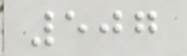507
